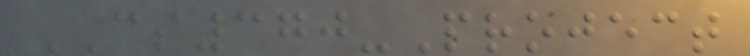CS370-Project
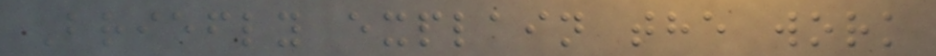Briefly explain the work
